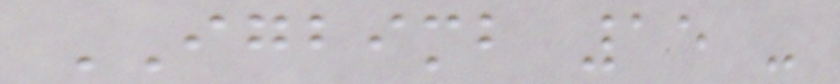IGBIMB 15 -
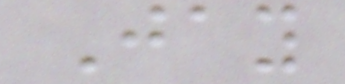Jay
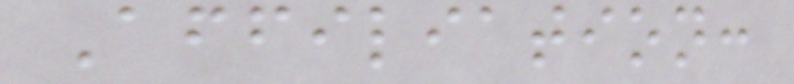Affiliation:
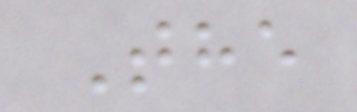The
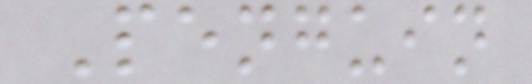Penguin
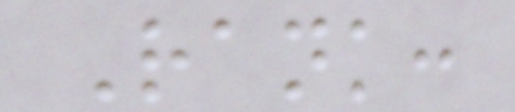Rank:
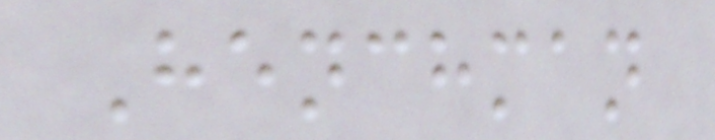Henchman
